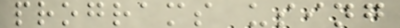programs using
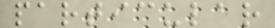particular
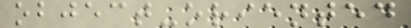object-oriented
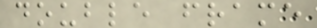double frame
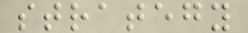strategy
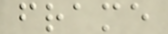frame
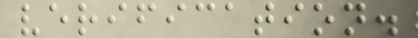verification.
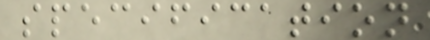specification
